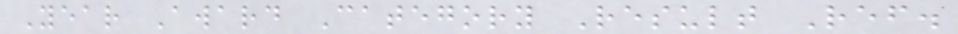Year Award Category Result Ref.
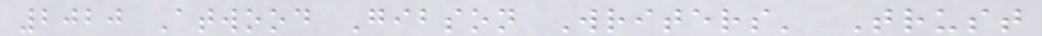2020 Atwood Gibson Writers' Trust
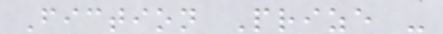Fiction Prize -
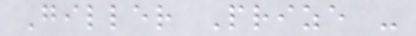Giller Prize -
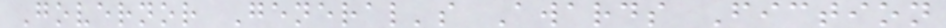Governor General's Awards Fiction
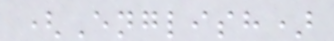(English)
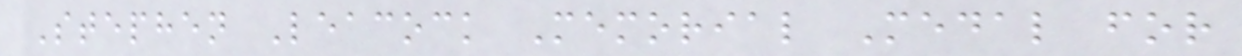Stephen Leacock Memorial Medal for
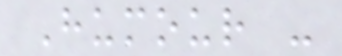Humour -
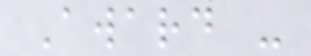Award -
